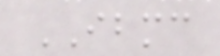IBMC
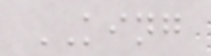KING
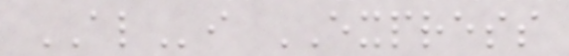ALi EXPRESS
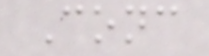Conc
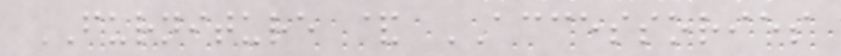FURNITURE & ACCESSORIES
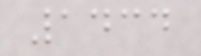1434
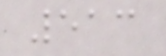513
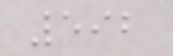592
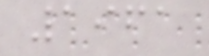1961
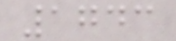1743
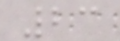23
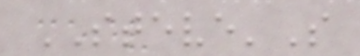STEVE'S
